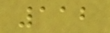112
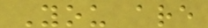You are
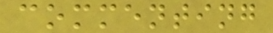commenting
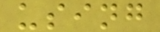using
